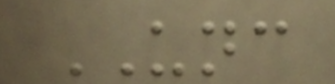UNC
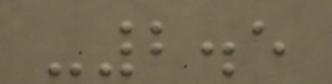-2.5
